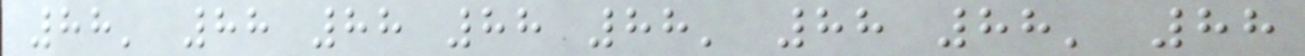88' 88 88 88 88' 88 88' 88
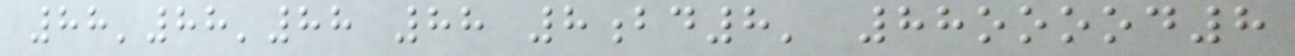88'88'88 88 8bd8' 88ooood8
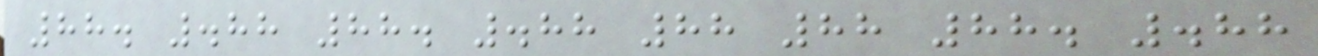88. .88 88. .88 88 88 88. .88
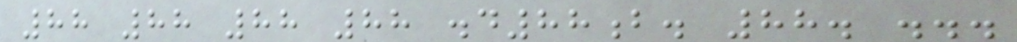88 88 88 88 .d88b. 88. ...
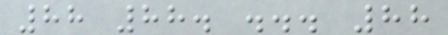88 88. ... 88
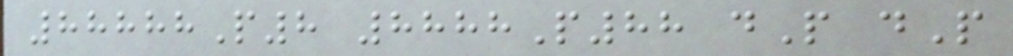88888P8 8888P88 dP dP
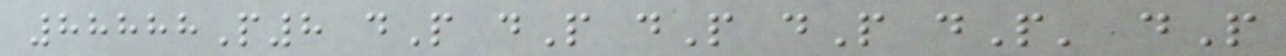88888P8 dP dP dP dP dP' dP
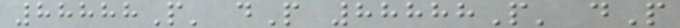88888P' dP 88888P' dP
